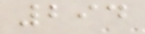294
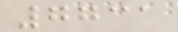7731
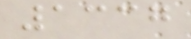1337
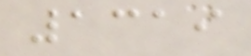1319
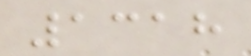1318
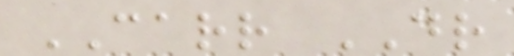CARR DR
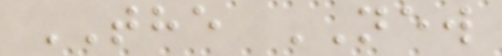THE NEW
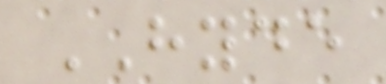HYDE
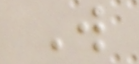W
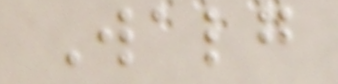Walg
